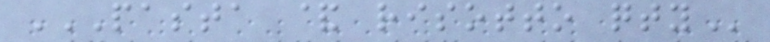PASTA & RISOTTO QTY
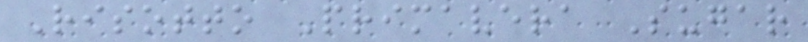Risotto Primavera Sugar
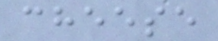cheese
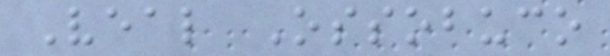Veal Ossobuco
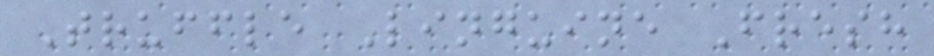Truffle Linguine Fresh
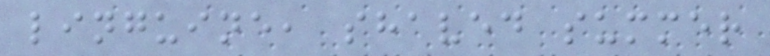linguine, shaved summer
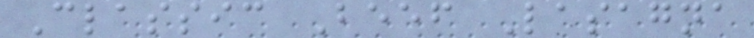Classic Beef Lasagna
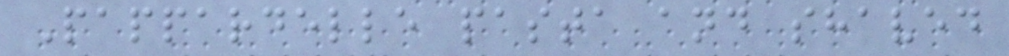Pappardelle pasta and shaved
